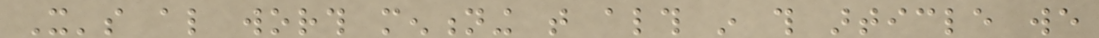It's also worth mentioning that although in this article we
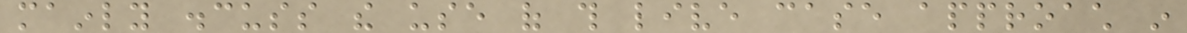mainly discuss the use of this live case approach in
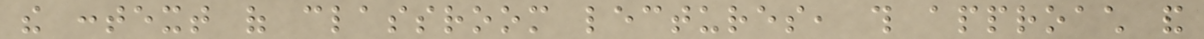the context of classroom lectures, this approach and
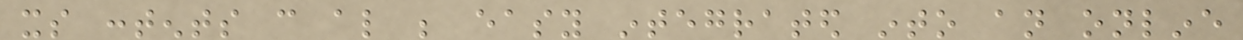its contents can also be easy integrated into an online
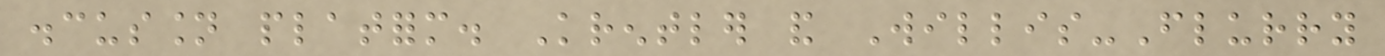discussion platform. Krentler and Willis-Flurry
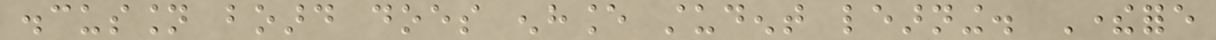discussion board does enhance student learning. Therefore
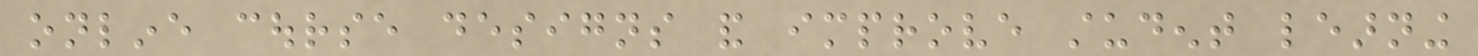online course designs and improve student learning
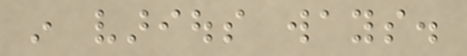in various ways.
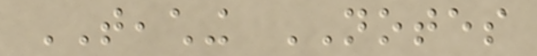TEACHING NOTES
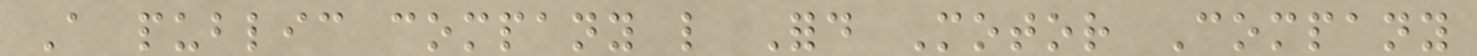A public company like Ford Motor Company
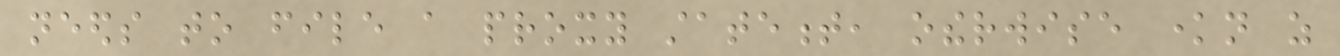needs to file a proxy statement, otherwise known as
